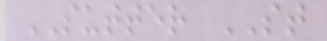SUTTER ST
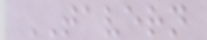TAVERN
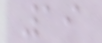19
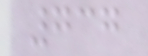737
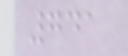741
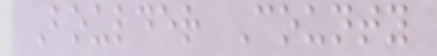Boulder County
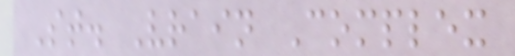St. Vrain Complex
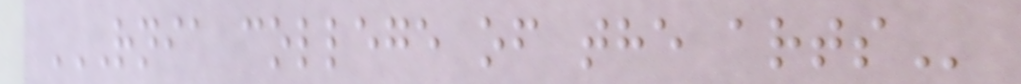RNIA COLLEGE OF THE ARTS
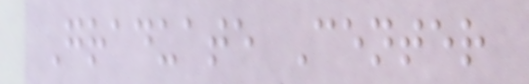Graduate Center
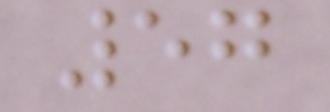57
